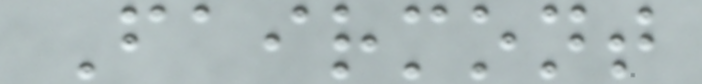Fairmont
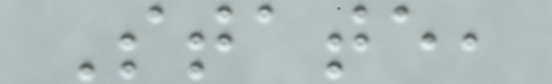State,
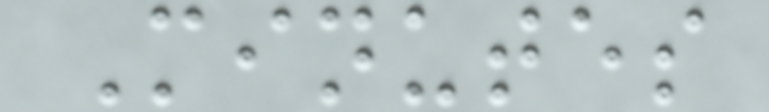Minutes
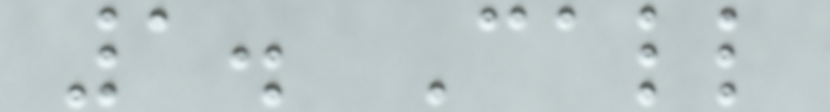1. Call
